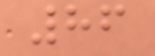86
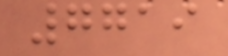7719
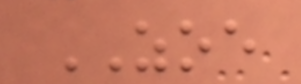ZOE
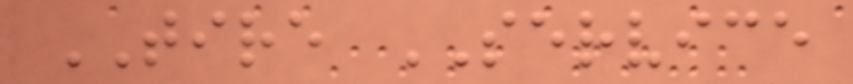TIRE SERVICE
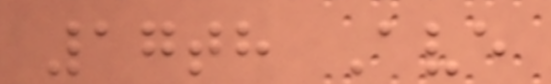17th Ave
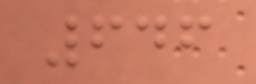646
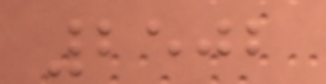2502
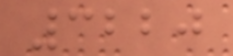3220
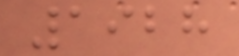1928
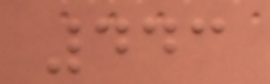443
